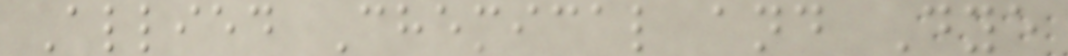Allied Chemical and Dye
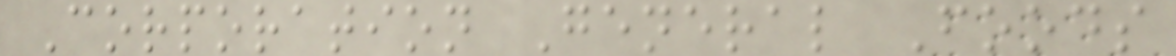Corporation General Foods
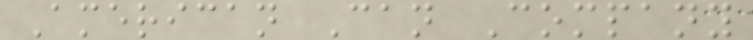American Can Company
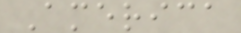America
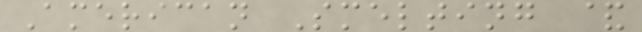American Smelting &
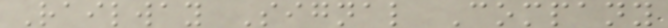Railway Signal Company
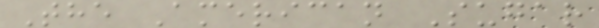The American Sugar
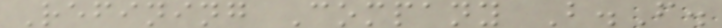Refining Company B.F.
